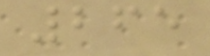265
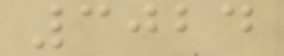3024
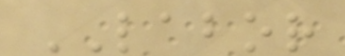LABOR
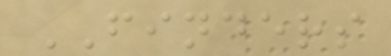FINDERS
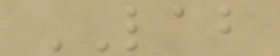LAB
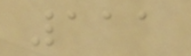111
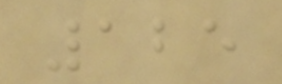125
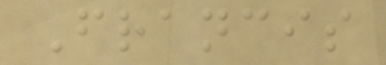Francis
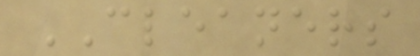CLEANERS
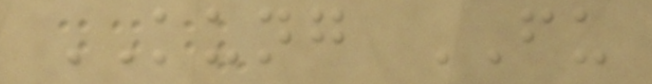KUNG FU
